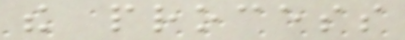the process
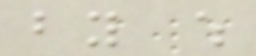by which
